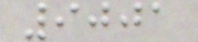9001
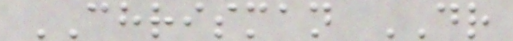CHRISMAN DR
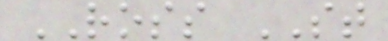ROSS ST
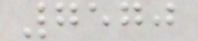7570
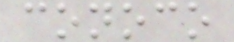conoco
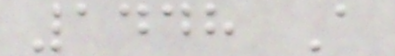1448 A
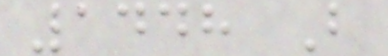1448 B
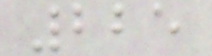225
